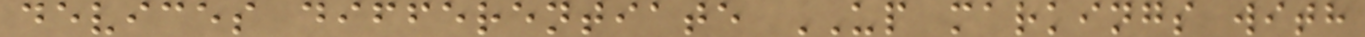devices differentiate UP markings with
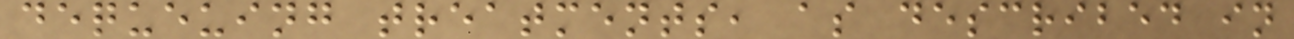dequeuing treatments, as described in
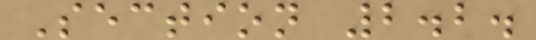Section 2.2.
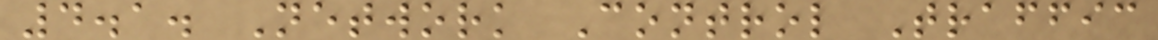4.1. Network Control Traffic
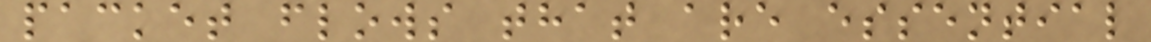packet flows that are essential
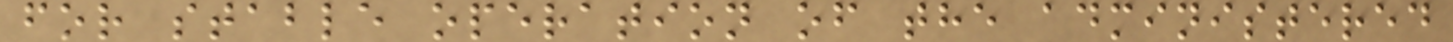for stable operation of the administered
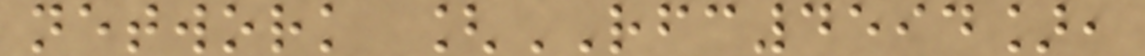network [RFC4594],
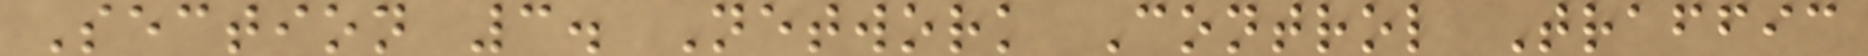Section 3. Network Control Traffic
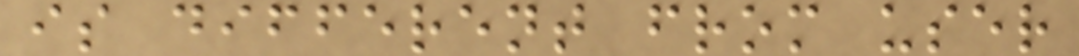is different from user
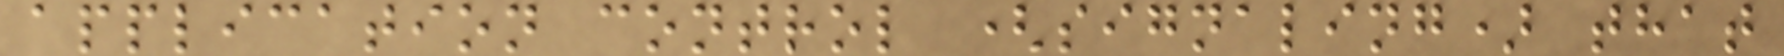application control (signaling) that
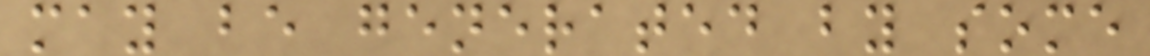may be generated by some
